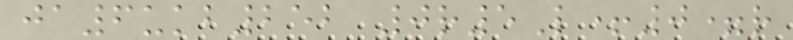ja6ukb252 0r5L+0=r
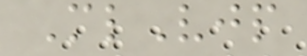MlVjp
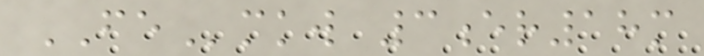FEmkw 3er18m
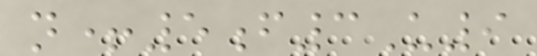n+5f3U9
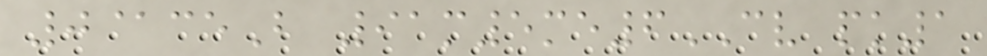0@ceB 91m5me6CV pk1
